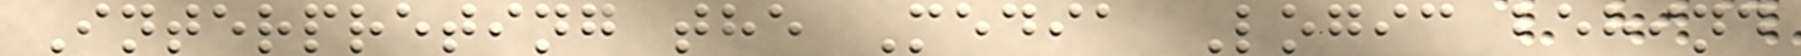Interpreting the Media Logic behind
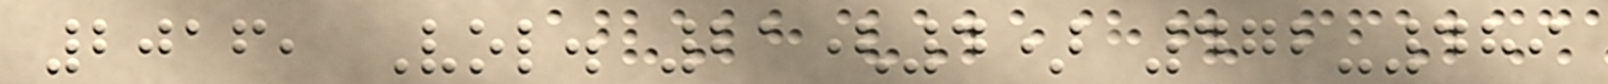2016, Vol. 21(4) 472-489
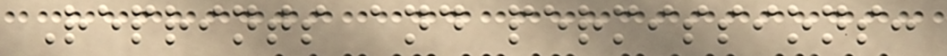Reprints and permissions:
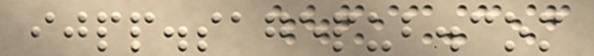ijpp.sagepub.com
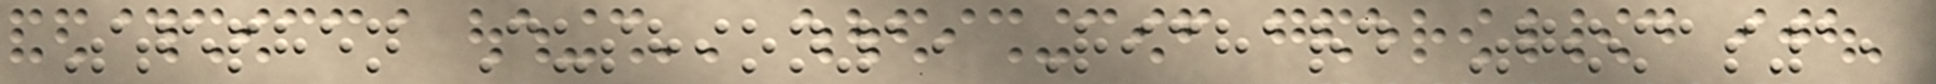Stephen Cushion1, Richard Thomas1,
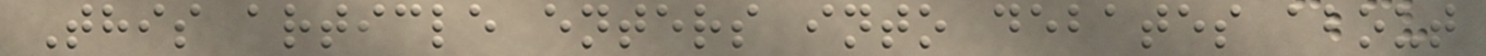This article enters into debates about
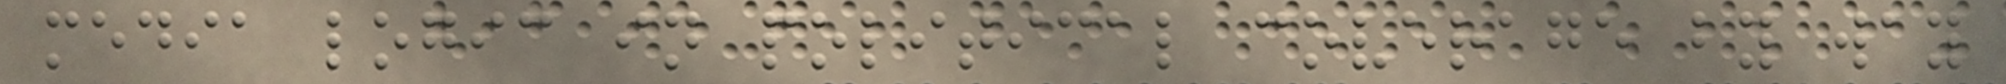media logic in political coverage by way
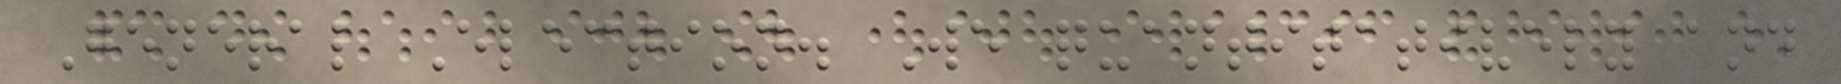General Election. We quantitatively and
